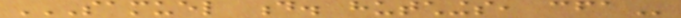SAMUEL D. HUTCHINGS, CFA
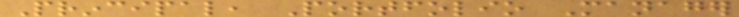Principal, Portfolio Manager
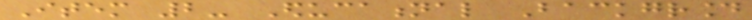Item 2- Educational Background
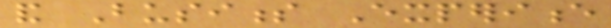and Business Experience
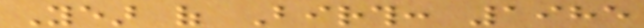Year of Birth: 1985
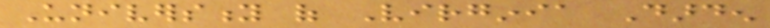University of Virginia Darden
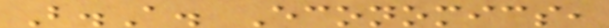B.A. Economics,
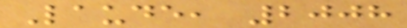Laude, 2008
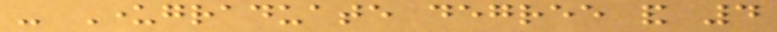- Undergraduate degree and 4
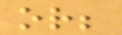or;
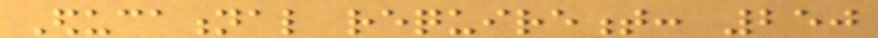Educational requirement: 250
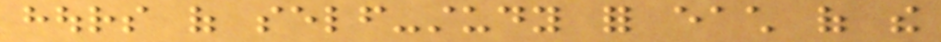hours of self-study for each of the
